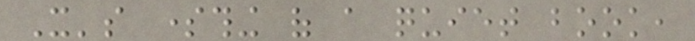It's something of a quiet book,
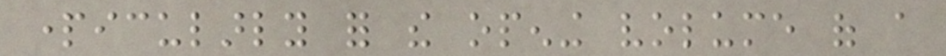particularly for the opening volume of a
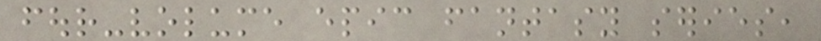four-volume epic fantasy series,
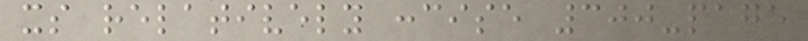its relatively concise 300-page
